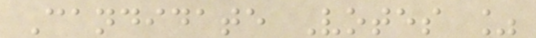Candidate Votes %
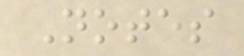Notes
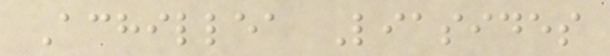Achillea Liasides
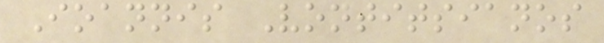Ioannis Vontitsianos
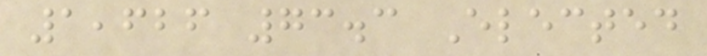1,626 73.3 Elected
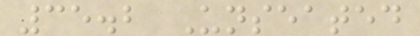35.2 Unseated
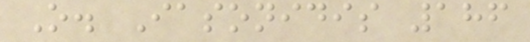O. Iasonidis 186
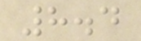8.4
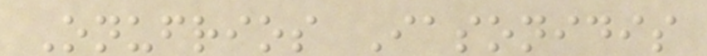Onufrios Iasonidis
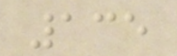135
